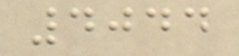4044
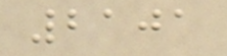2101
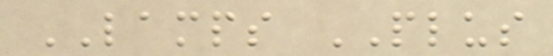LAMPS PLUS
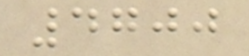4700
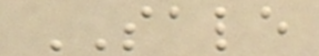SALE
